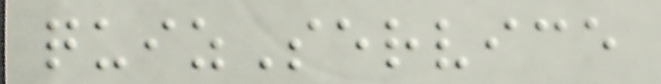quizService
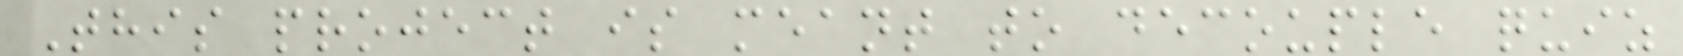This project is meant to decouple quiz
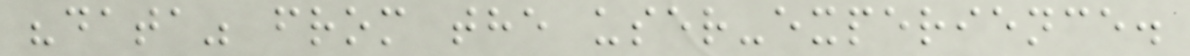"data" from the user-experience.
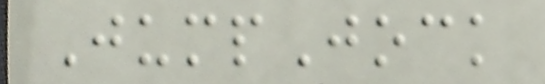JumpJock
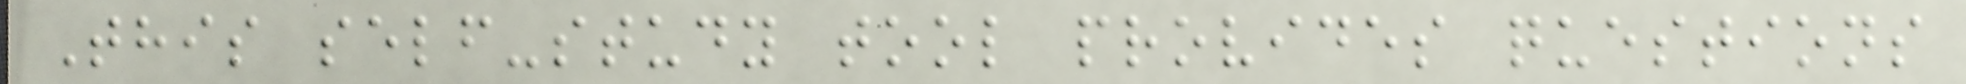This self-study tool provides questions
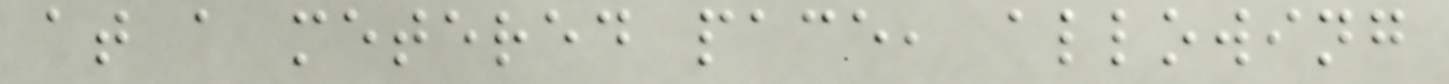at a metered pace, allowing
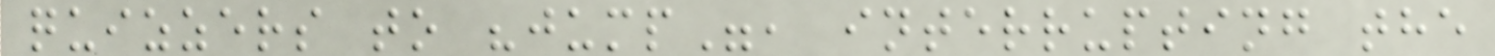quizzers to "jump", interrupting the
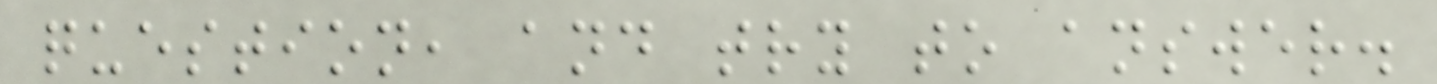question, and try to answer.
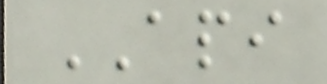API
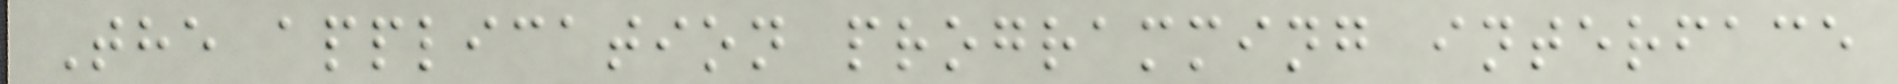The application programming interface
